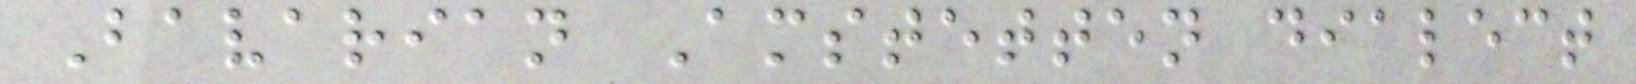Bavarian Amstetten dialect
